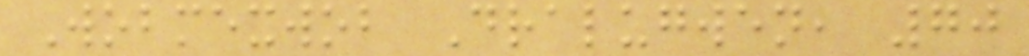Wobmexwob Dralugwen, 70
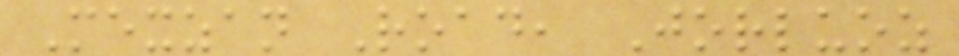Mexzan Road, Jorluoz
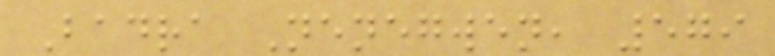Badra Nenegwen, 579
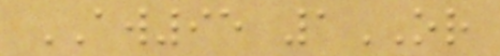AW95 1OR
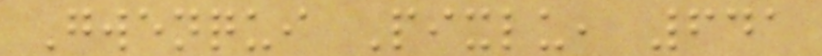Gwenqui Pixlu, 641
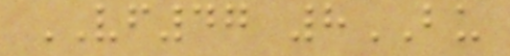VF47 8BU
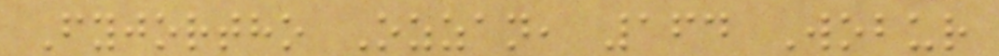Fyjortho Ozzan, 164 Wobur
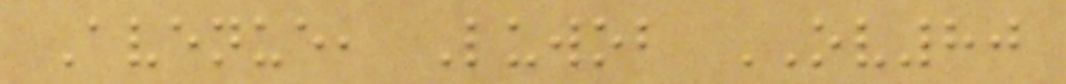Avenue, Luwob OV80
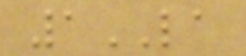1LA
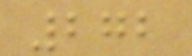272
